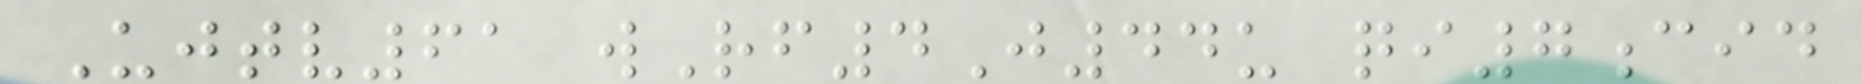Ujtv61 wRf4J44u qi7cid
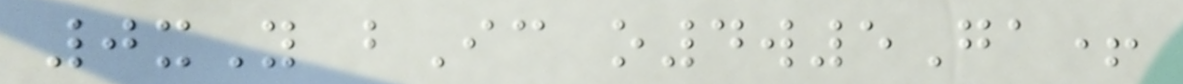0xY bIc o4w5Ga+
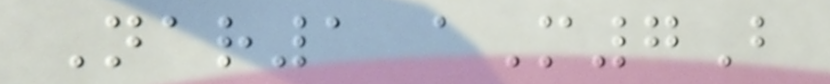Nar1 aM7B
